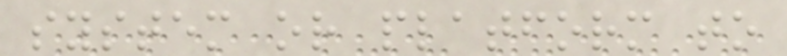system or platform to
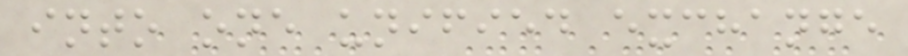into one unified exchange
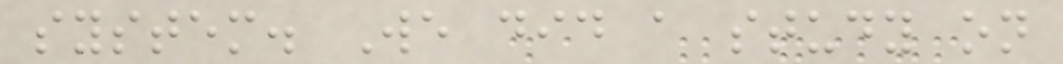system. We did a study on
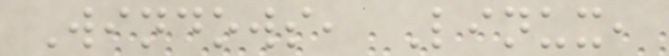Windows, Linux,
